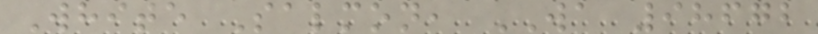White Salmon, WA 98672
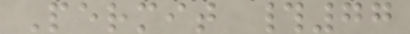Permit #77
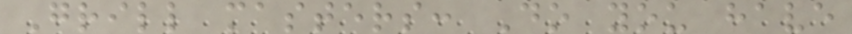Grill masters: Do you have
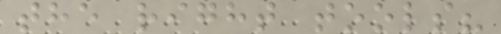the right tools?
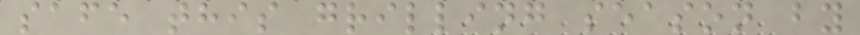safe this grilling season by
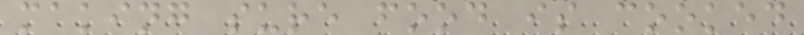making sure food is cooked
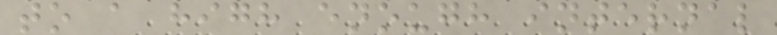to a high enough internal
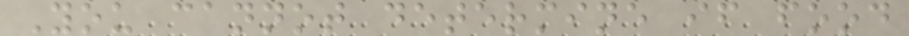You cannot determine if food
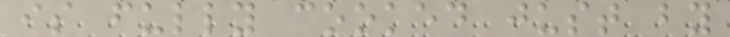is fully cooked just by
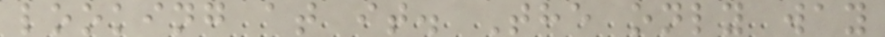looking at it. The only way
